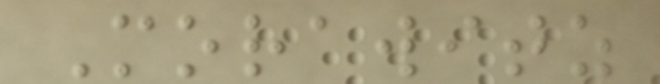Morawitz
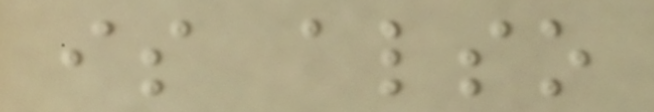is also
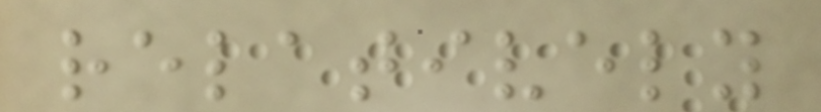relatively
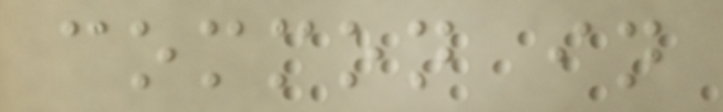common in
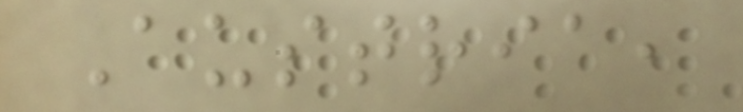Austria,
